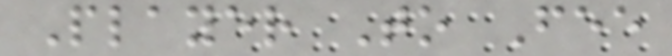Player To Fee
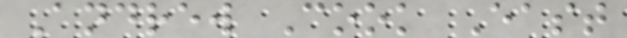Andrew Cook East
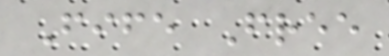Fife Free
